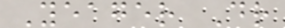Yeager Dr
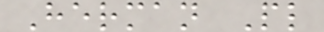Herman Pl
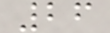26
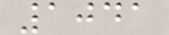1041
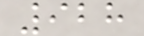928
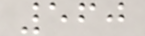560
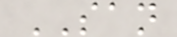SAN
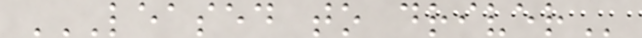LEASED TO DRIVER
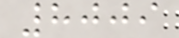8009
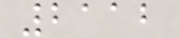2112
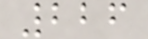226
